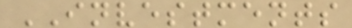INVESTMENTS
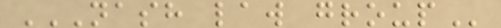NASH LAW GROUP
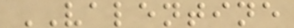VALENTINE
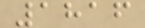1816
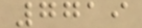7719
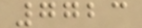7723
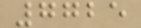7725
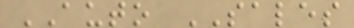AUTO SALES
